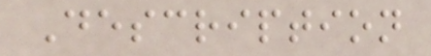Description
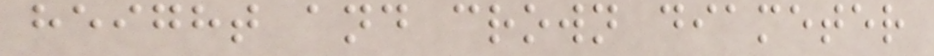height and crown diameter
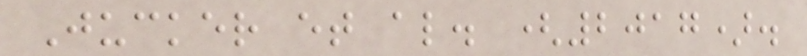Jucker et al. (2017).
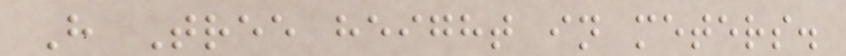H Tree height in meters.
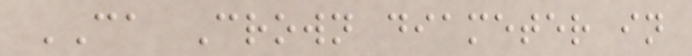CA Crown diameter in
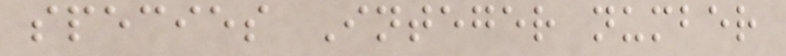species Integer number
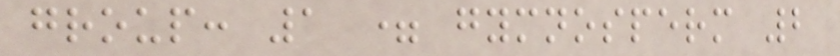group: 1 = gymnosperm 2
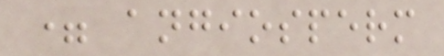= angiosperm
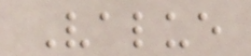Value
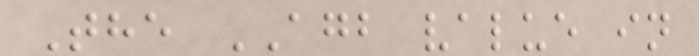The AGB value in
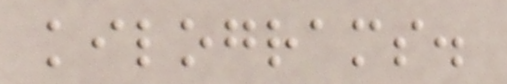kilograms.
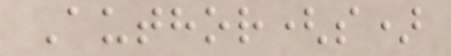Author(s)
